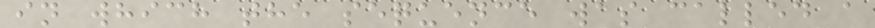in which the sequence was called a
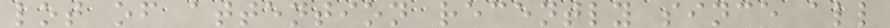lot of attention recently since all
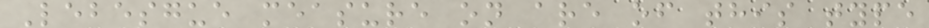Lebesgue measure on are of this type
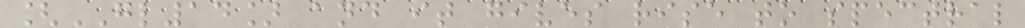[GL14] and it gives rise to spectral
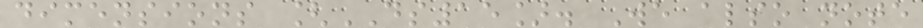dimensions [DS15]. We also note
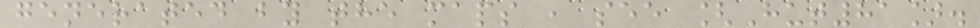generated by the maps , see [Hut81].
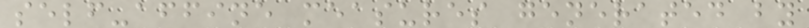self-affine measures generated by
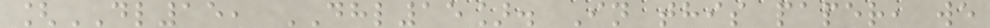[DL15, DHL15]. In this paper, we
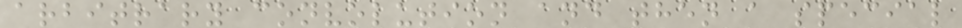arbitrary convolution and then a special
